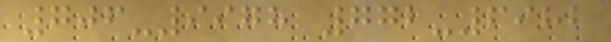706-9978 772-6982
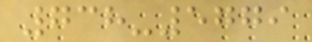738-5779
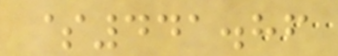$441.86
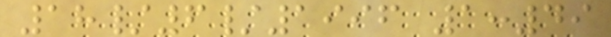18/6/1996 1:49
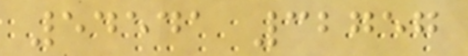54541 32757
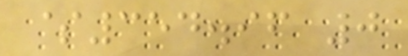$354.96 0
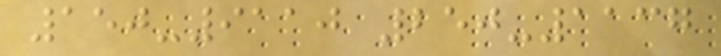150-9110 250-1137
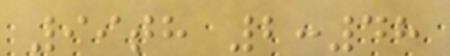99th 2:48
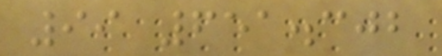99 651.302
